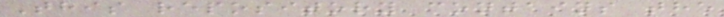This repository contains the
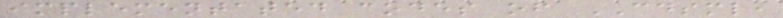implementated codes of CDSML,
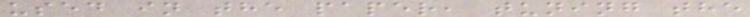used in the paper, tuning the
